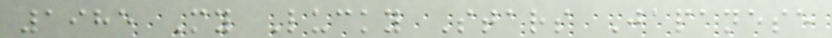1985 My Lucky Stars Japanese
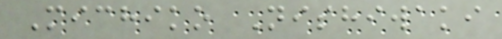Michiko Nishiwaki
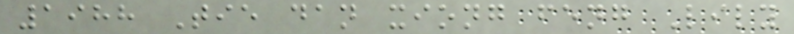1988 Tie dan xiong feng Lily
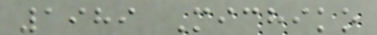1989 Michiko
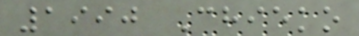1990 Chieko
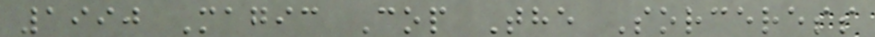1990 Magic Cop The Sorceress
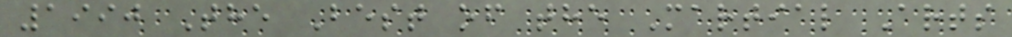1990 The Best of the Martial Arts
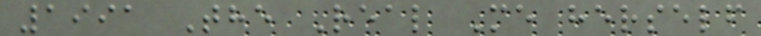1991 The Real Me herself
